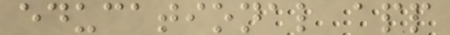educational app
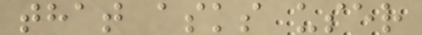that asks user
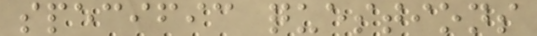specific questions
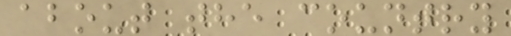about the country
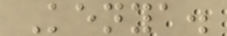Kenya.
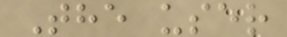The user
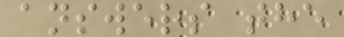answers the
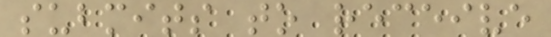submits to receive
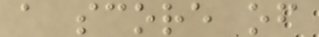a score of
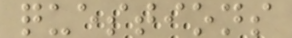questions
